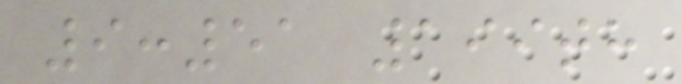9:51 199th
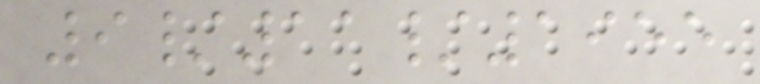9/11/1955
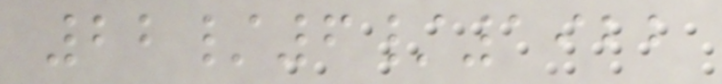22/6/1922
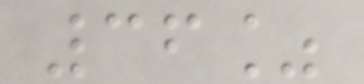36%
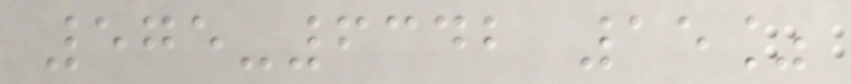575-6342 15%
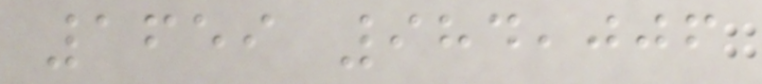1659 984,006
